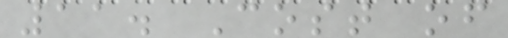11. Cost of
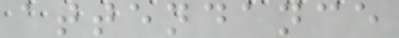attendance
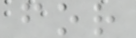for
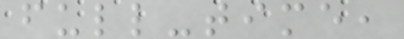full-time,
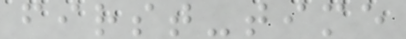first-time
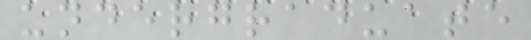undergraduate
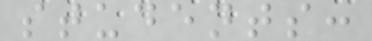students:
